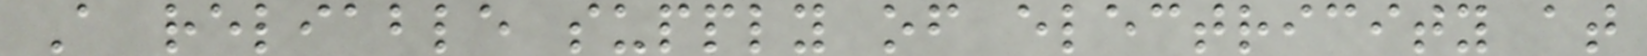A reliable supply of electricity at
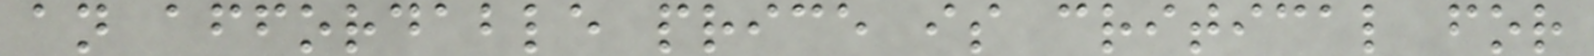an affordable price is critical for
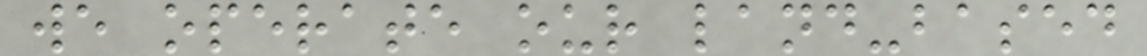we operate our land-based
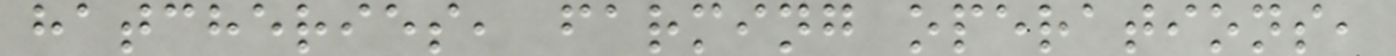hatcheries, farming operations,
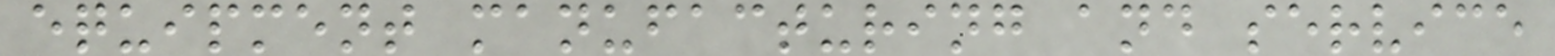equipment manufacturing and service
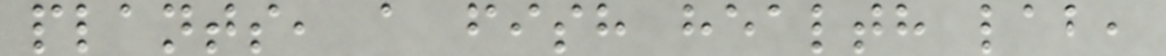plants, a fish health lab,
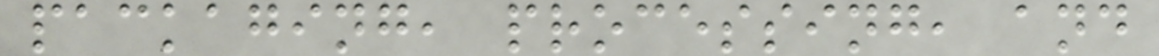packaging, processing, and
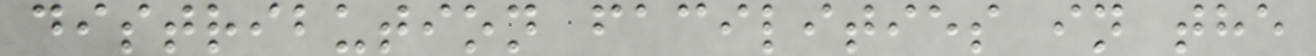distribution facilities in the
